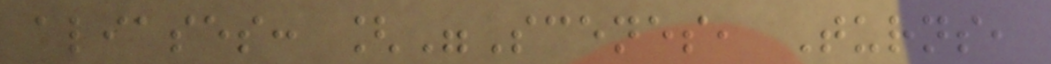aliases: ["Scenes, Turns,
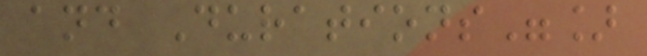and Durations"]
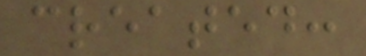created:
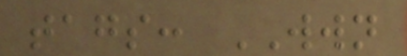tags: WWN
